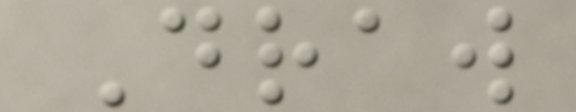Draw
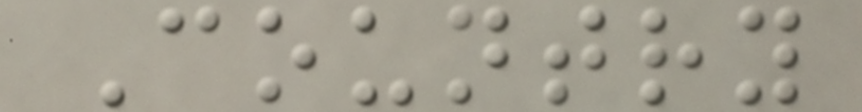Country
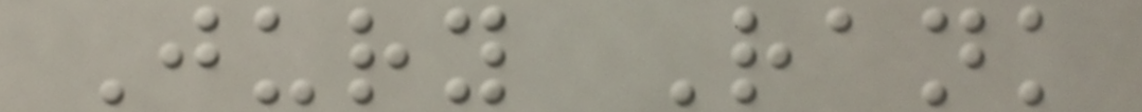Jury Rank
